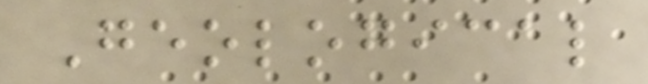Geological
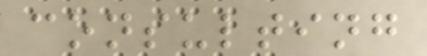consulting
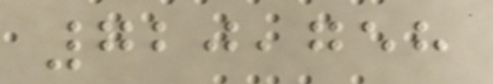720,758
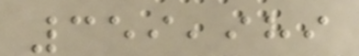359,989
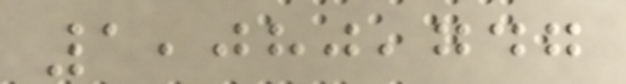1,080,747
